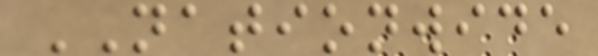NATIONWIDE
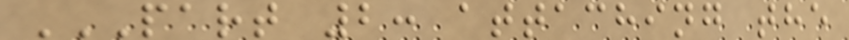PART 2: ATTACHING THE
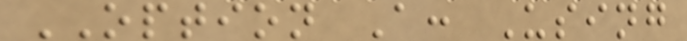OPTION A: Using
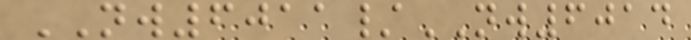NW6011/NW6014
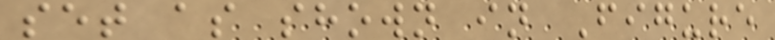set as shown in Figure
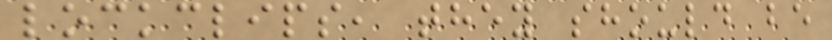lockclips, they should be
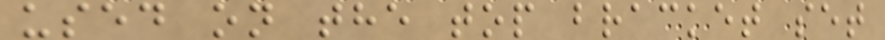used on the top bracket set
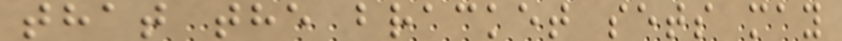that the bracket sets may
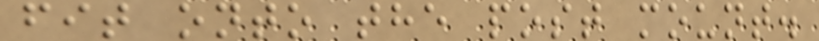fit onto the post mount.
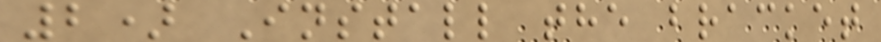2) Install the bracket
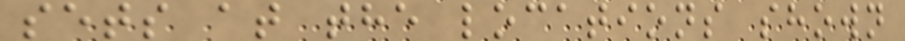sets at the locations shown
